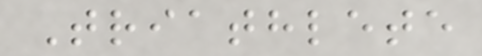Triathlete
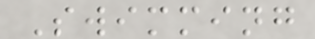Swimming
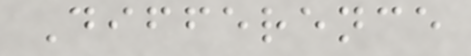Difference
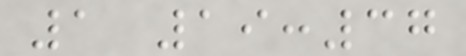1 19:37
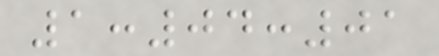1:04:01
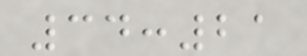34:21
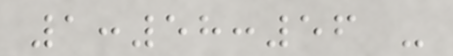1:58:56 -
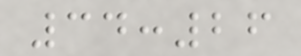34:26
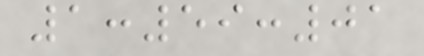1:59:01
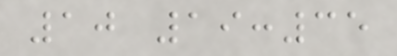10 19:35
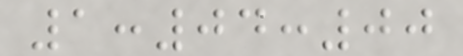1:04:00
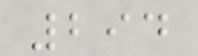294
